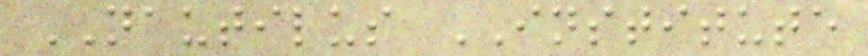NAUTILUS INSTITUTE
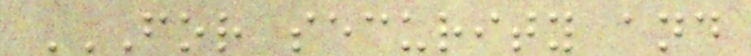FOR SECURITY AND
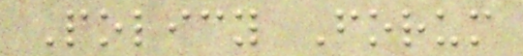Policy Forum
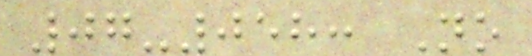07-058: No
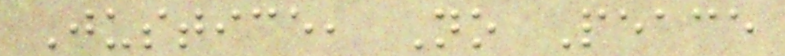Justice, No Peace
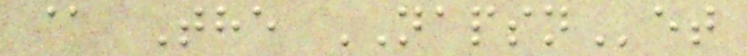@ The NAPSNet
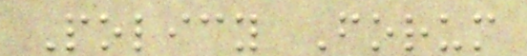Policy Forum
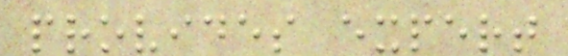provides expert
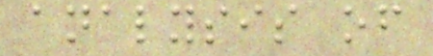analysis of
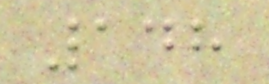148
